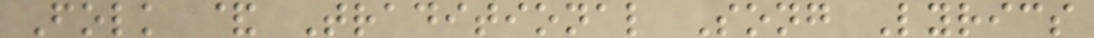Folk & Traditional Song Lyrics
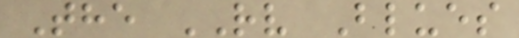The RV Blues
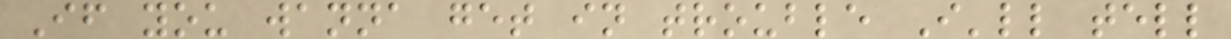If you wanna get in trouble I'll tell
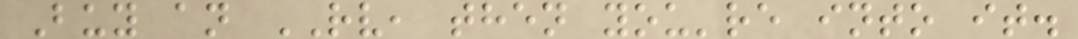Buy an RV, then you're into it.
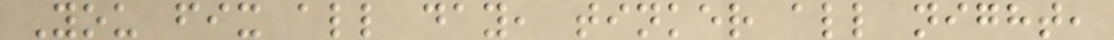You fix all day, tinker all night,
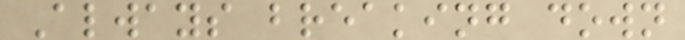Always breaking down
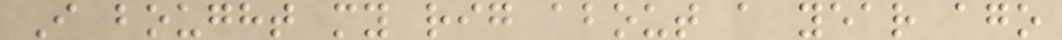I bought my rig about a year ago
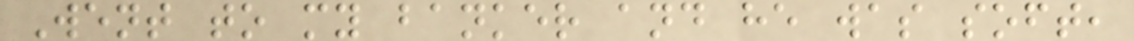Went to my banker and he was soft,
